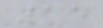15
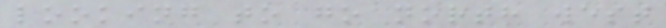looking to go north west
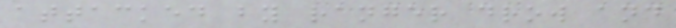attacked by ranger drow and
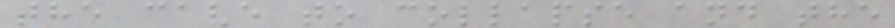the cave to collapse and the
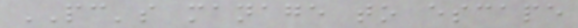PC's manage to escape
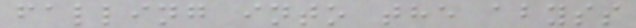falling into the abyss
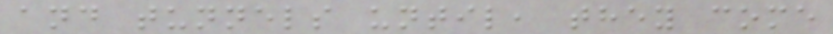and tunnels until, they come
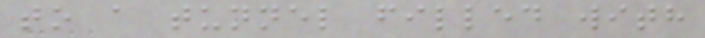to a tunnel filled with
